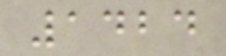1424
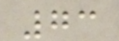73
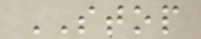STOP
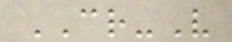CR-V
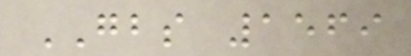GBS 1569
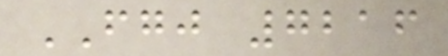FGJ 7216
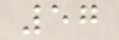57
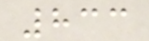833
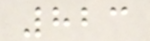823
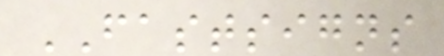FASTSIGNS
